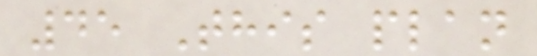45 This plan
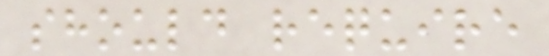should require
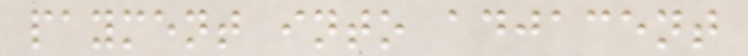payment into adjacent
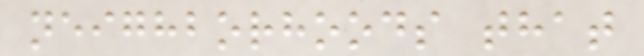neighborhoods that
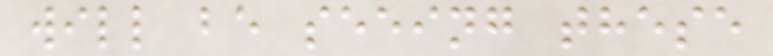will be seeing these
